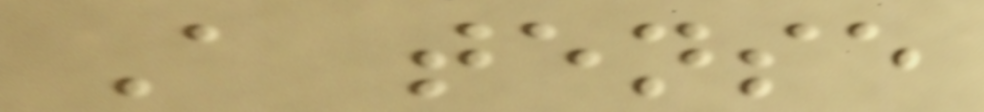A tense
